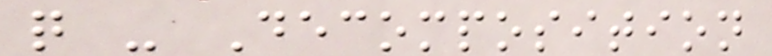q - Decomposition
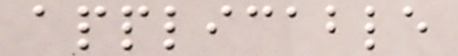applicable
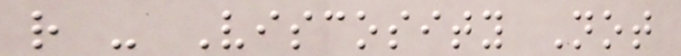r - Viscosity Not
